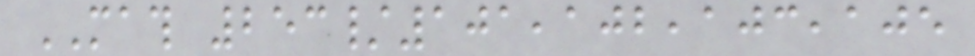MATH 253/101,102,103,105
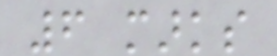6 marks
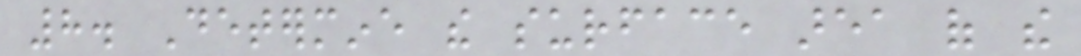8. Determine the surface area of the
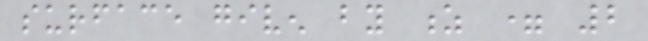surface given by z = 2
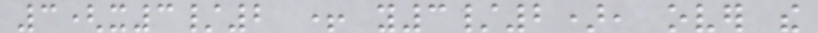3(x3/2 + y3/2), over the
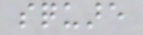square
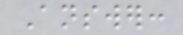Answer:
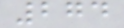274
